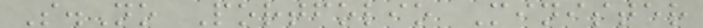S.No Portfolio Minister
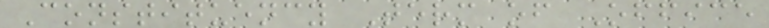Constituency Term of Office
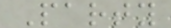Party
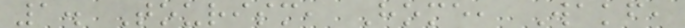1. Tourism, Home, Wakf,
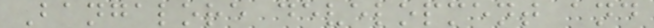Bangalore development and
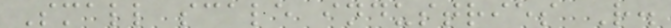Small scale industries R.
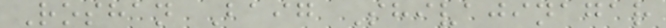Roshan Baig Shivajinagar
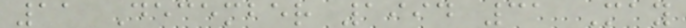11 December 1994 31 May
